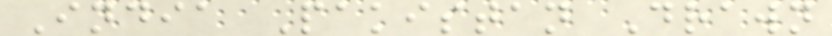India Pakistan Drawn
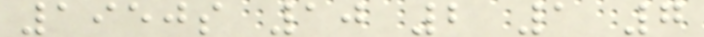1950s 10 2 1 7
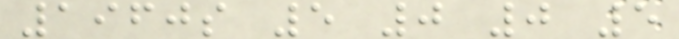1960s 5 0 0 5
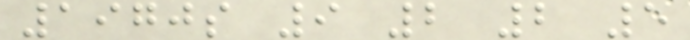1970s 9 2 2 5
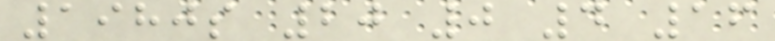1980s 20 0 4 16
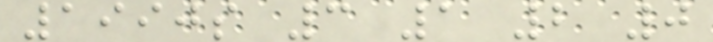1990s 3 1 2 0
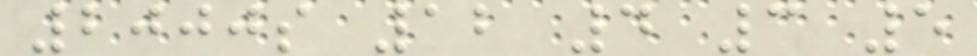2000s 12 4 3 5
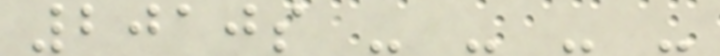2010s - - - -
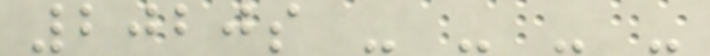2020s - - - -
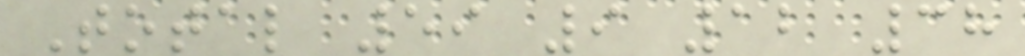Total 59 9 12 38
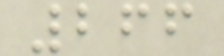266
